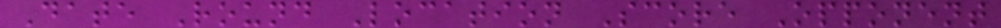Date Round Location Score Opponent
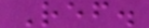Ref.
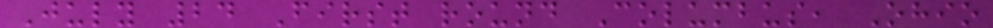July 24 First round Columbus, Ohio
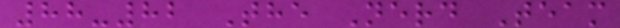88-82 The Nerd Team
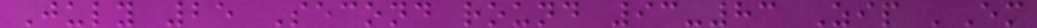July 25 Second round 93-83 Zip 'Em
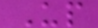Up
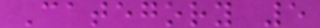Category 5
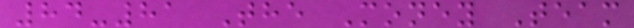84-81 The Money Team
